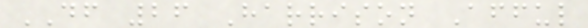DF 26 Harrison Afful
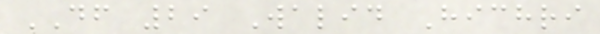DF 29 Walid Hichri
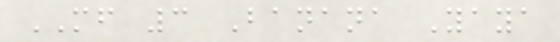MF 3 Banana Yaya
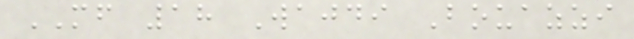MF 18 Wajdi Bouazzi
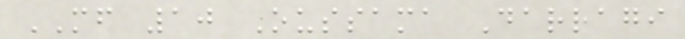MF 10 Oussama Darragi
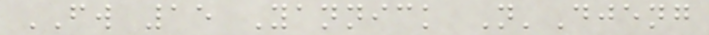FW 15 Yannick N'Djeng
